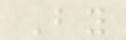By
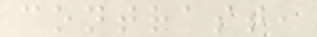contrast,
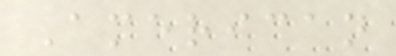American
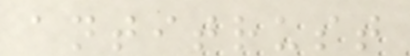antitrust
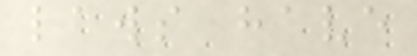laws have
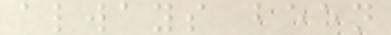always been
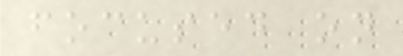focused on
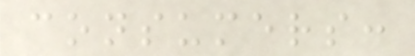consumers:
